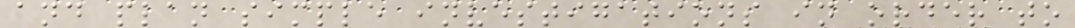and plan simple investigations in order to
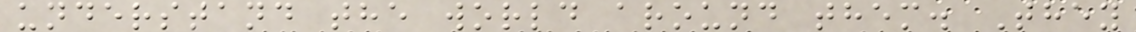understand the world around them. They
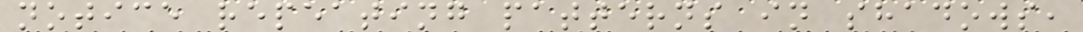notice repeating patterns in shadows,
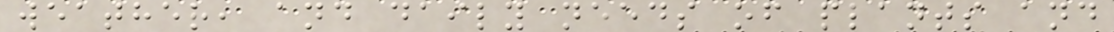weather, and daily needs of plants and
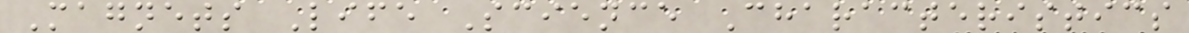Magnets Life Science Characteristics
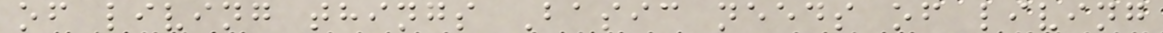of living things Basic needs of living
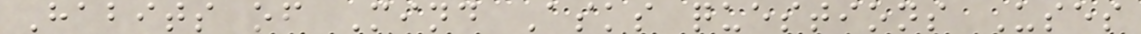Habits of Mind Asks questions Uses
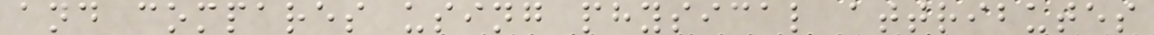and compares using physical attributes
